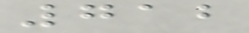712
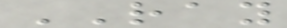RAY
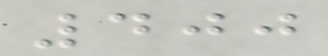400
